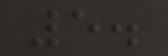5.
